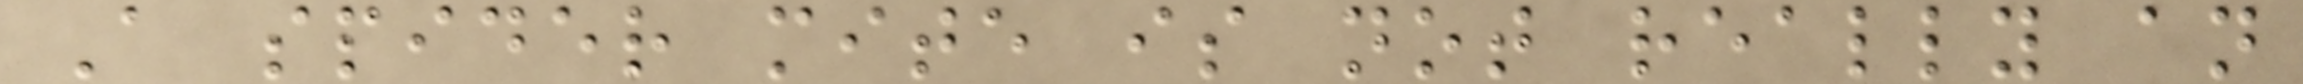A spider mite is not really an
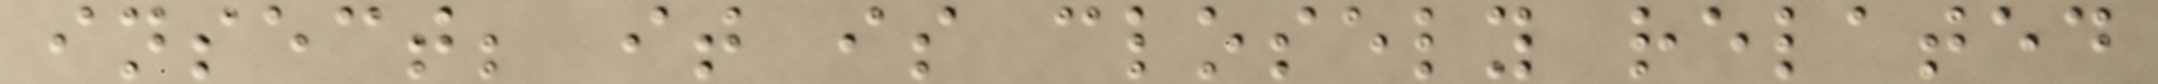insect; it is closely related
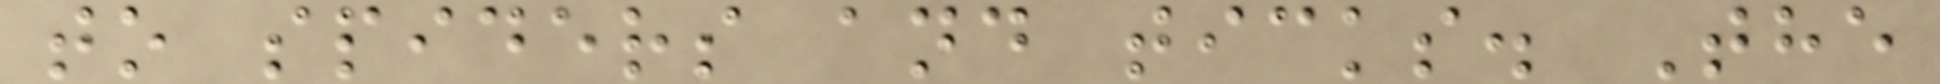to spiders and ticks. The
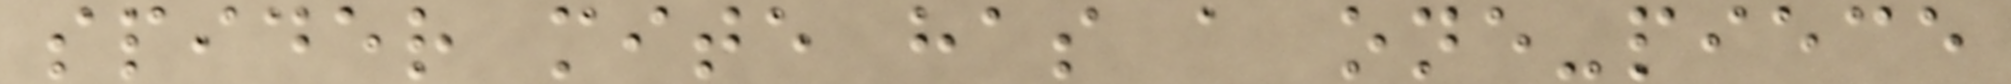spider mite has a one-piece
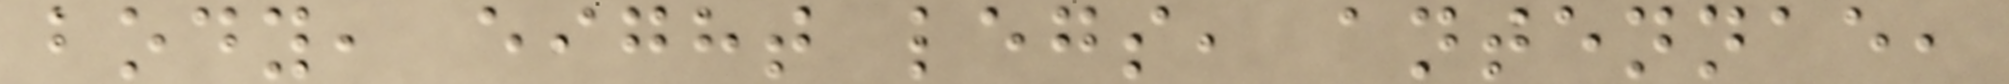body, eight legs, antennae,
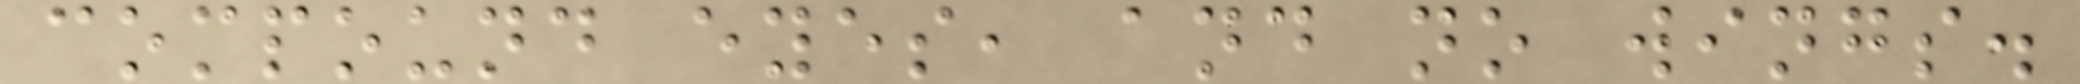compound eyes, and no wings.
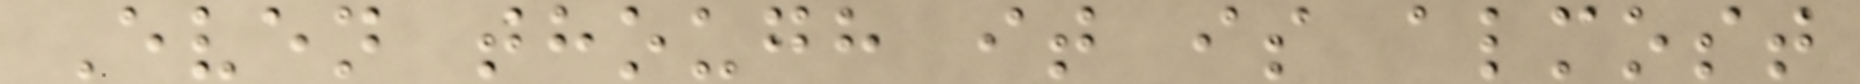Even though it is almost
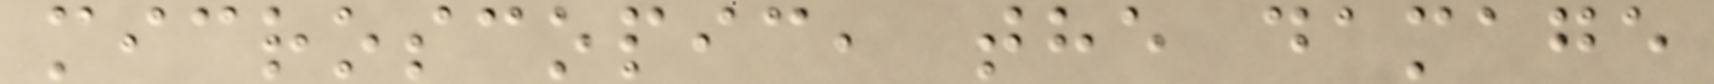microscopic, the damage
